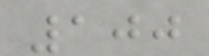100
